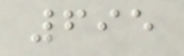695
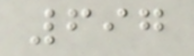697
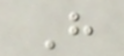H
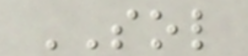SOL
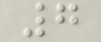7
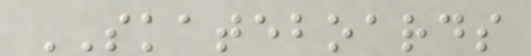SKATEBOARDS
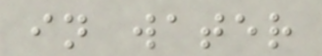in water
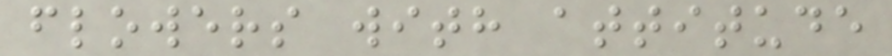flowers with attitude
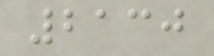2130
